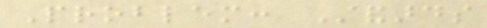Problem: Standards
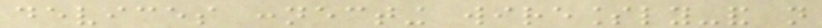devices connecting wirelessly-and not
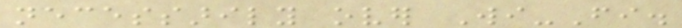necessarily over Wi-Fi.
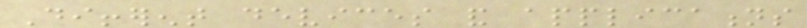Different devices and applications
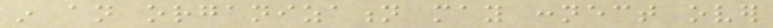in an organization may connect over
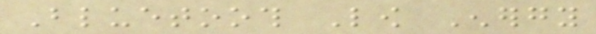Bluetooth Low Energy
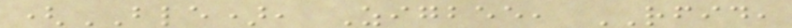(BLE), Zigbee, RFID,
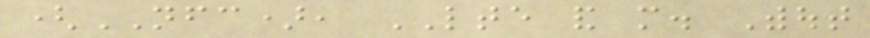(NFC), LTE and more. Without
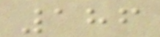186
